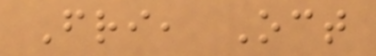Fri, Oct
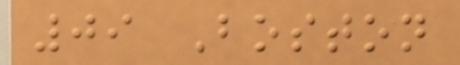09 Boston
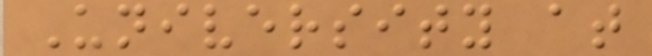University at
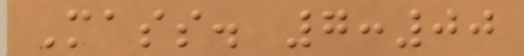Mass. 7:00
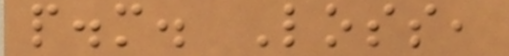p.m. Loss,
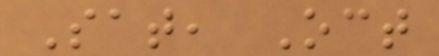Sat, Oct
